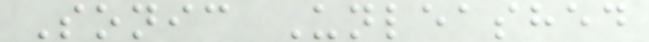Sonic Unleashed
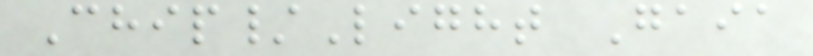Chip/Light Gaia
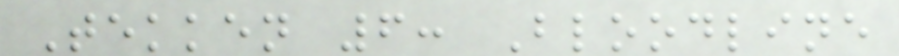Tekken 6: Bloodline
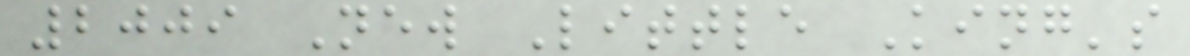2009 New Little King's
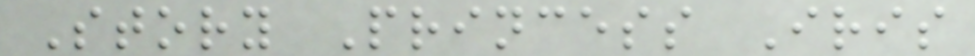Story Princess Iris
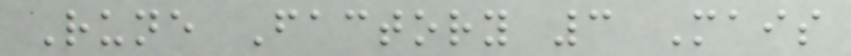Rune Factory 3 Mais
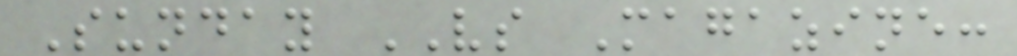Sunday VS Magazine:
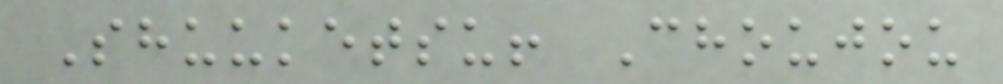Shuuketsu! Choujou
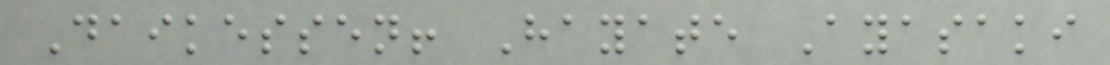Daikessen! Hayate Ayasaki
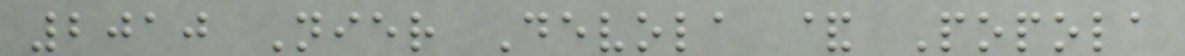2010 Nier Devola & Popola
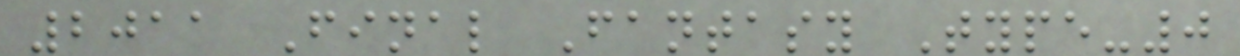2011 Final Fantasy Type-0
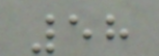58
